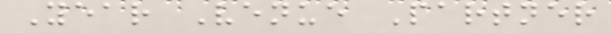Year Venue Partner
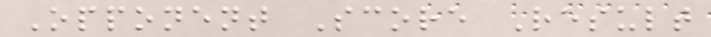Opponent Score Result
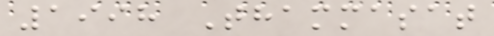1998 Thammasat
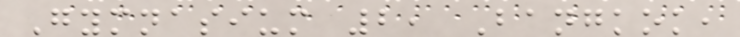Gymnasium 2, Bangkok,
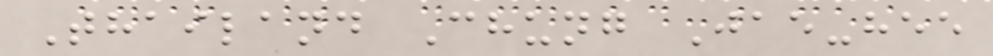Thailand Chung Jae-hee
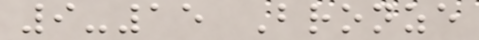9-15 Bronze
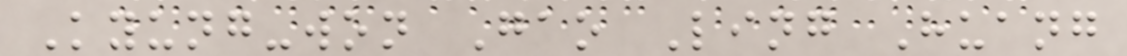Kyung-won Gao Ling Huang
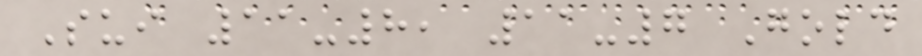Sui 11-8, 11-7 Gold
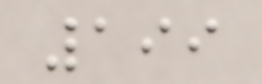199
